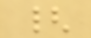{
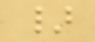}
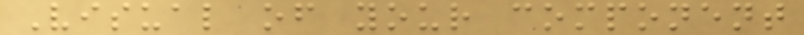Visual of your component
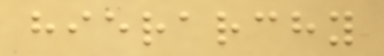hierarchy
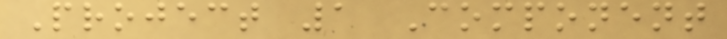Project 1 Component
